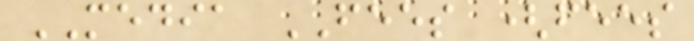MEDIA FEES (fees
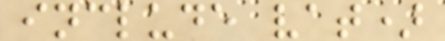include vat)
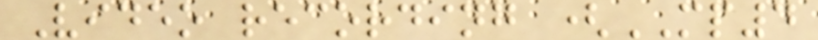Video recording (MP4
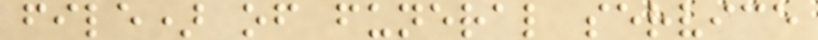file) of funeral service
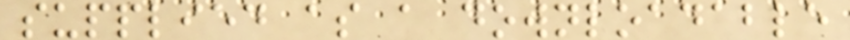supplied as a downloadable
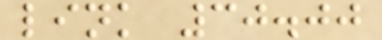link 30.00
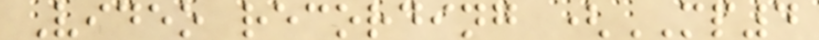Video recording (MP4
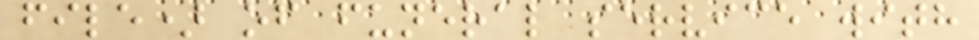file) of funeral service with
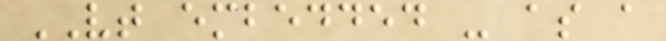VT embedded - as a
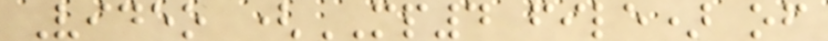Video (MP4 file) of
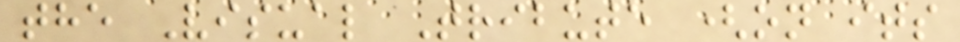the Visual Tribute (on its
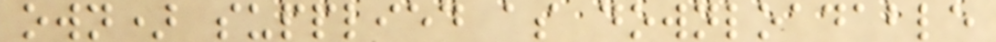own) supplied as downloadable
